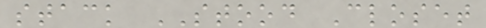stack STOOD Closet
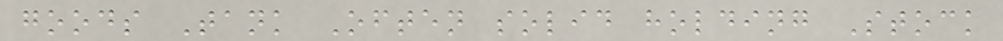goods Tank Often solid holding Stock
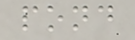pond
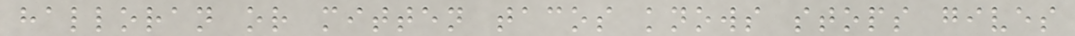halloran or mitten tacos knows stops gives
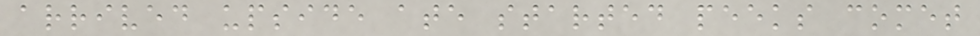arrived upside ate started peeks comet
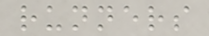runners
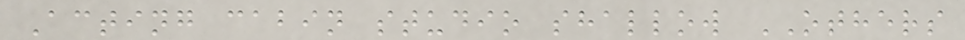Acting cabin studio shallow OTHERS
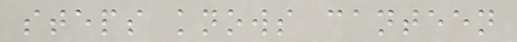steps knows canteen
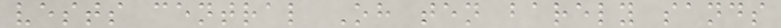vests central Oh ten barely sands
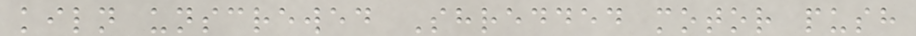kiln unscrewed Shredded motor push
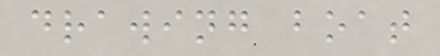drawing boat
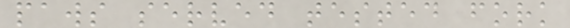paws served tested fork
